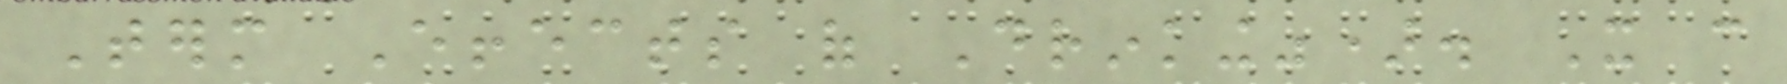Term Effects of Drinking"). It can
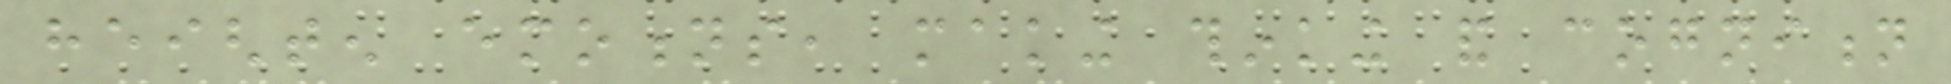heighten emotions, making thinking and cognition
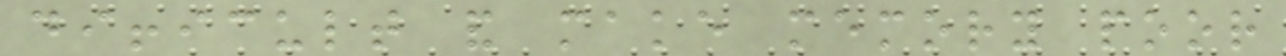difficult and make memory poor
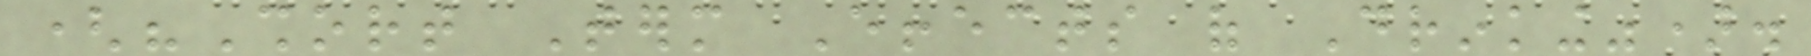("Short Term Effects of Drinking").
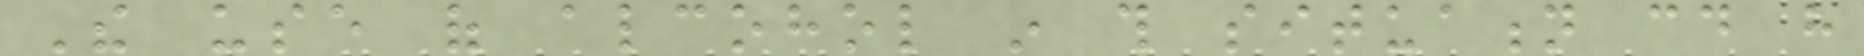The use of alcohol in this situation could have
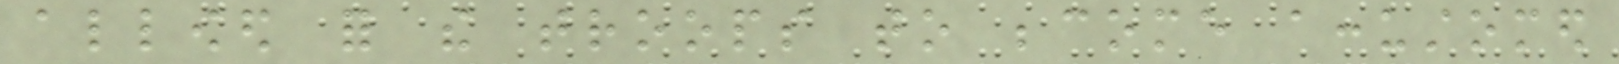allowed for the troops to become accustomed
